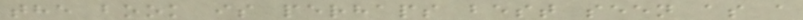the book is perhaps best seen as a
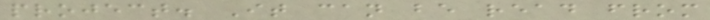project. It can be read from
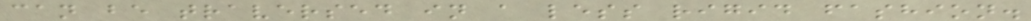can be traversed in a less rigid fashion.
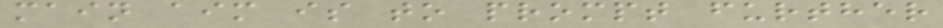main aim is to prompt further
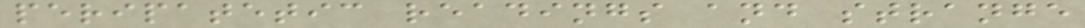peripatetic readings and strange
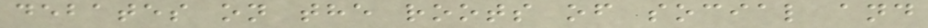debates on the roots of social and
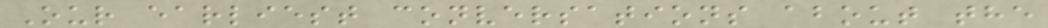Our earliest conversations about the
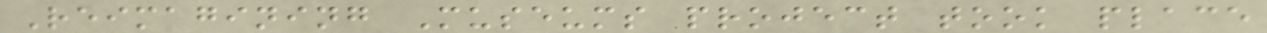Reimagining Museums project took place
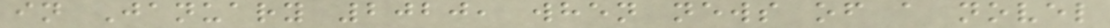in January 2020, when news of a novel
